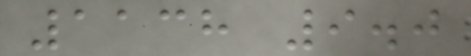1138 9.0
